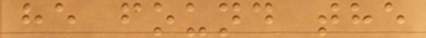he found the
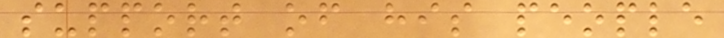support of his people
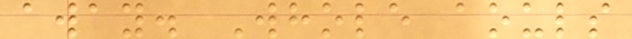away. Whole aouls
